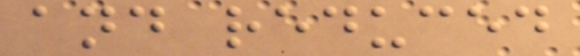and reduced
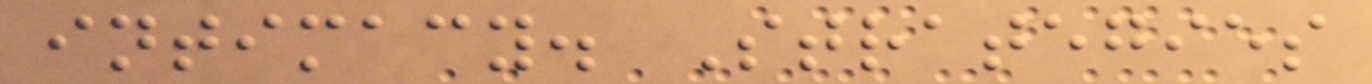intimacy. Strategies
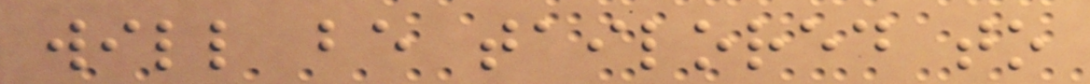will be tailored to
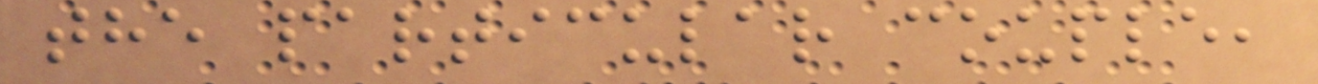the particular couple,
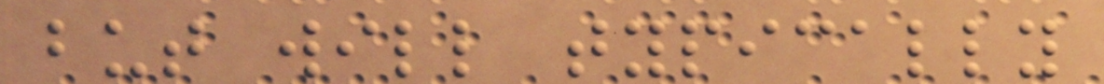but will typically
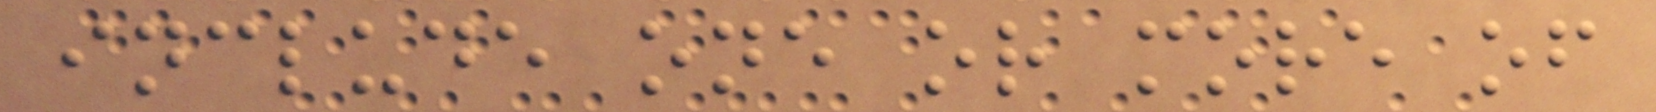include one or more of
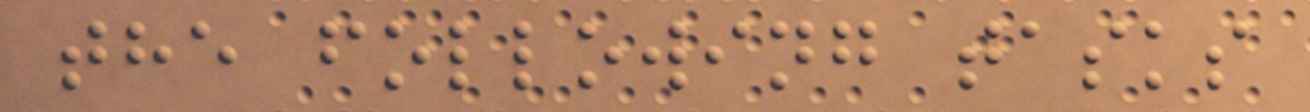the following tasks
